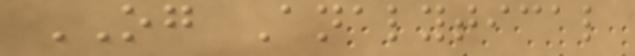OG Analytical
